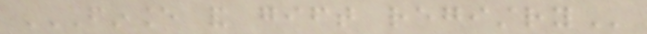FINANCE AND GIFT REGISTRY
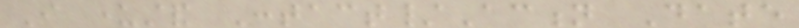I understand Contact/Action Date
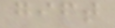gift
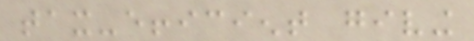tax-efficient giving
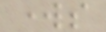works
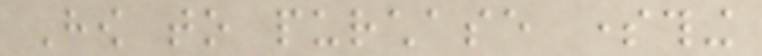How to purchase something
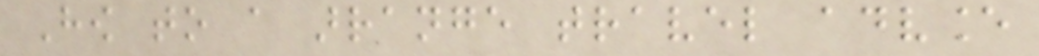How to a arrange travel advance
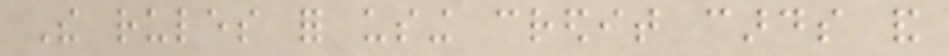The rules for using credit cards and
